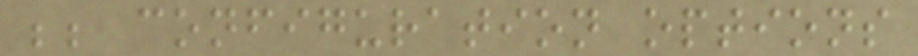;; configuration options
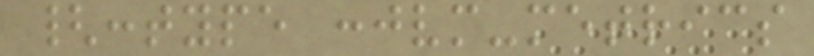{:type :jvm-metrics
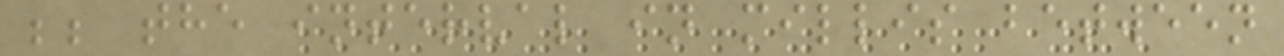;; the interval in millis between
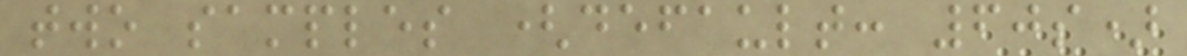two samples (default: 60s)
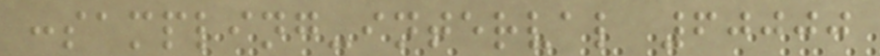:sampling-interval 60000
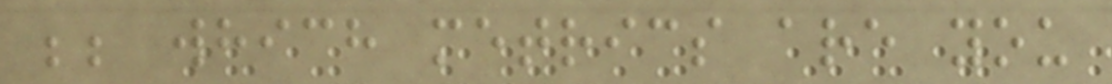;; which metrics are you
